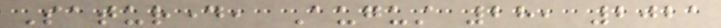Saturday, August 28, 2021
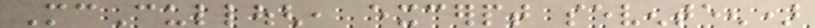McCullough, excerpt seventeen)
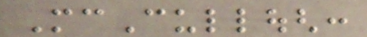McCullough:
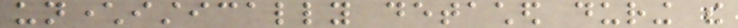uncharacteristically detached during the
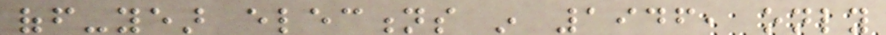off-year elections in 1946, only
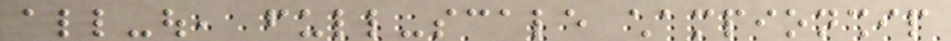all-out, full-scale championship
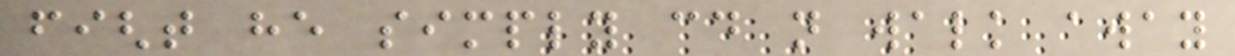fight he simply could not walk away
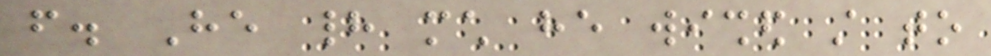from. He had much he wished still to
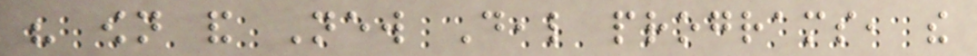his own and New Deal programs, the
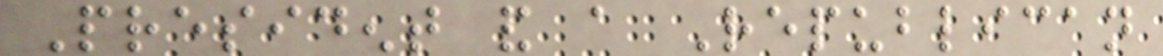President and a Republican
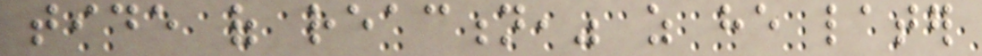tide of reaction," as he later
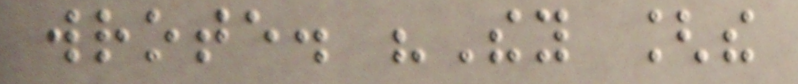wrote. "They [the
